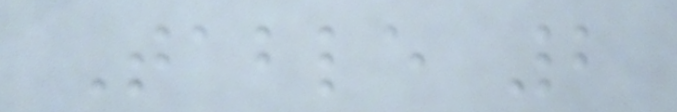Table 2
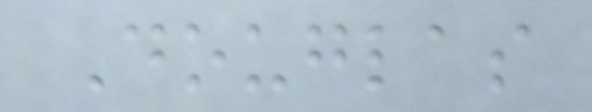Douglas
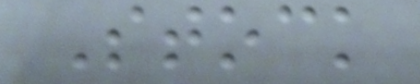Stock
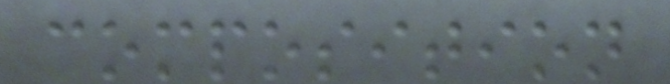composition
